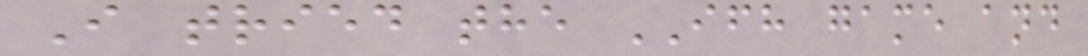I tried the IFH game and
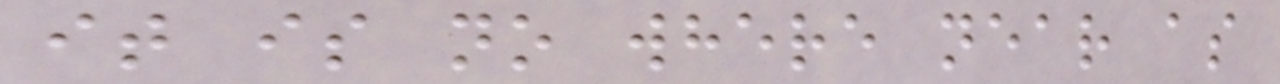it is no where near as
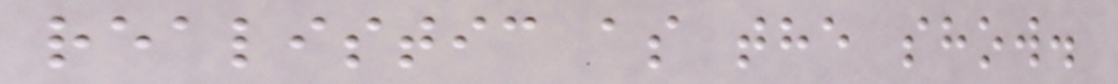realistic as the show.
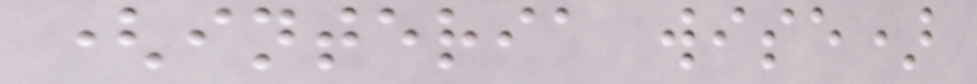(interia wise)
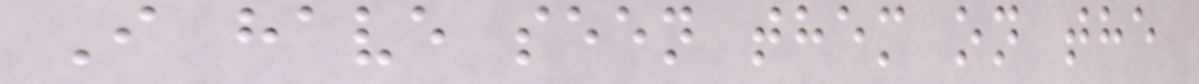I have seen them on the
